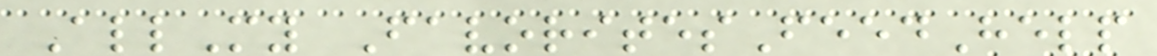AllMy FavoritesFeedHelp
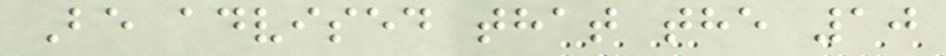Be advised that the 10
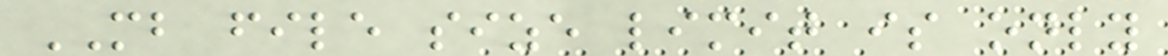MB file size limit is only
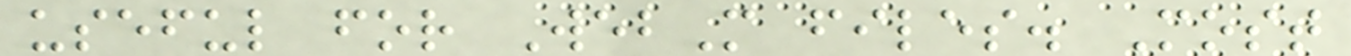useful for WebM files. Most
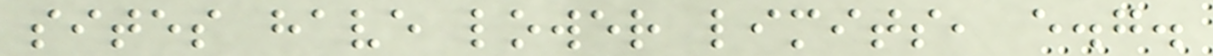sites have lower limits, e.g.
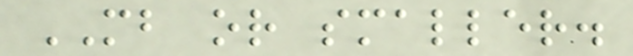MB or smaller.
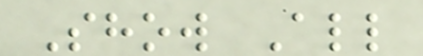Show All
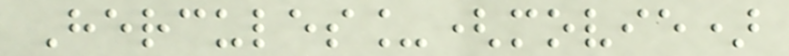Hercules_(movie)
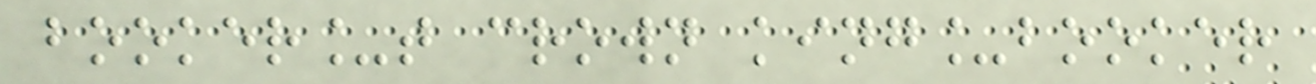booker_t crown king_booker
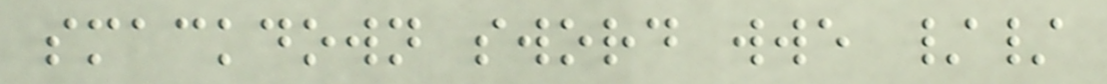smackdown sword wwe //
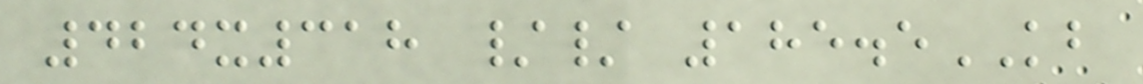424x318 // 185.5KB
